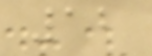12
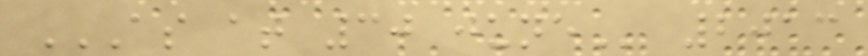AS AT 30 JUNE 2013
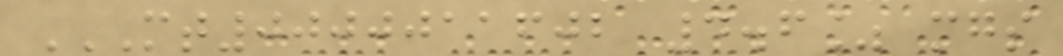MT0000011602 4.6% MGS
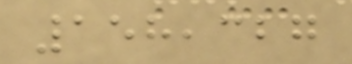158,327
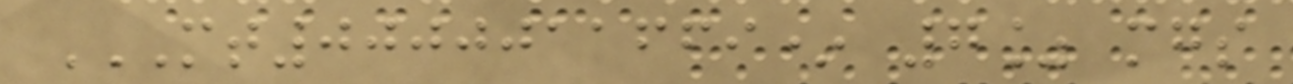MT0000011669* 7% MGS
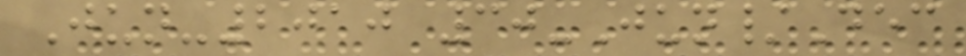Jun-2010 30-Jun/Dec
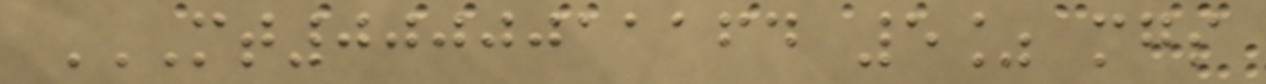MT0000011164 5% MGS
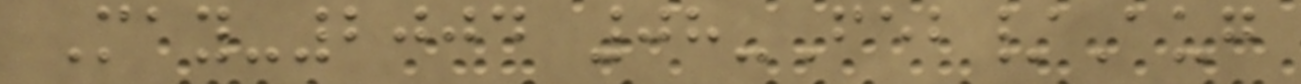May-2004 08-Feb/Aug
